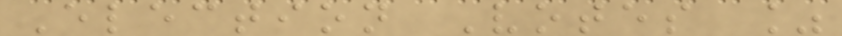Election Votes %
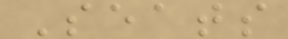Seats
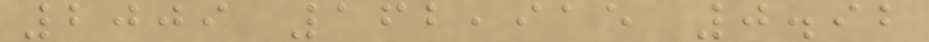2009 162,915 0.92
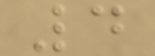4
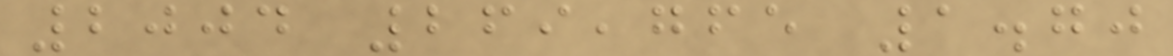2004 269,765 1.70
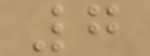7
